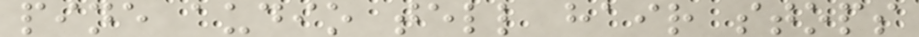pine audio tell hair stops
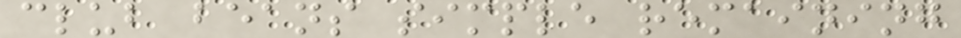club beans simple remaining
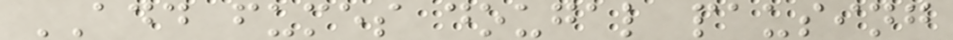ADD fumes dougal pausing
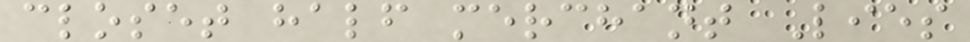closet half merchant Lies
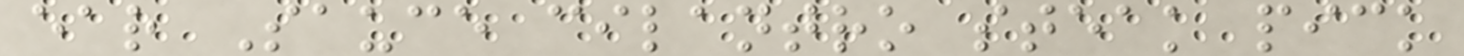ear Sauce cilantro steak pick
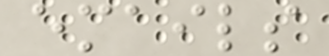emails
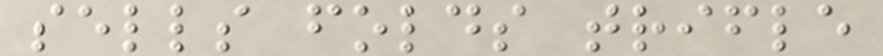sells folds trifle
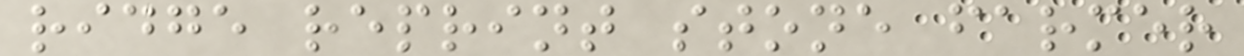ridge reprint stone farmer
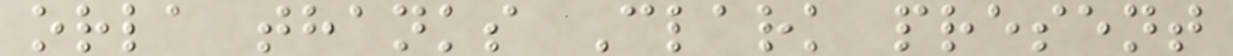orla thanks Clark present
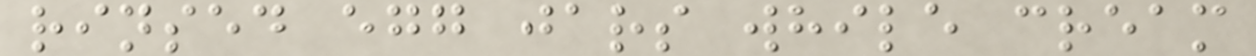rinsed egg jars while cream
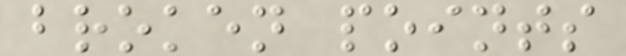broken points
